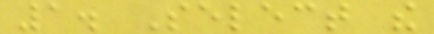1. Select the
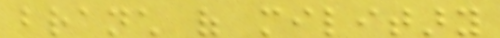branch of military
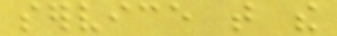service that the
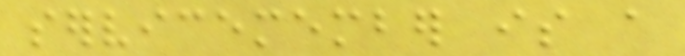servicemember is a
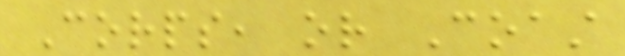Corps, or Coast
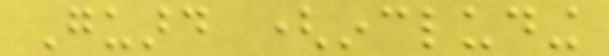Guard (including
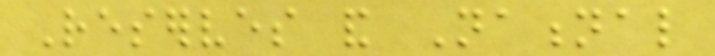Reserves and National
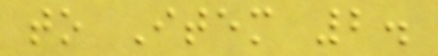to Item 2.
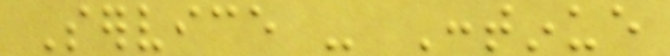Service - Continue
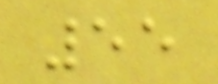55
